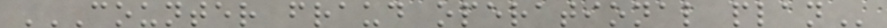COUNTER FRAUD OPERATIONAL PLAN
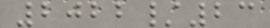2022/23
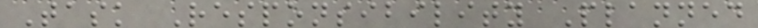Task Responsibility Planned
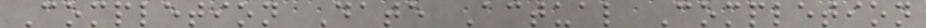Completion Date Actual Completion
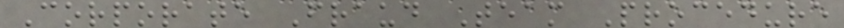Corporate Fraud Team Procedure
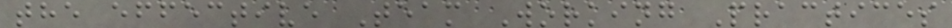the effective Team Working Practices
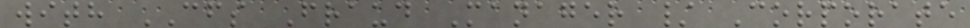with CFS Fraud Manager / Corporate
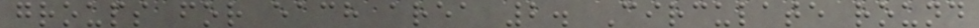groups for each area 2. Circulate round
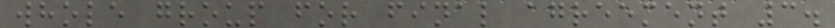whole group for final agreement 3.
